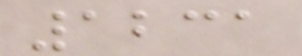1231
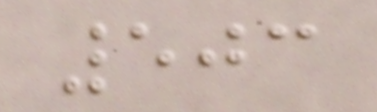503
